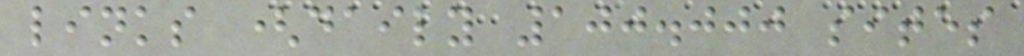links (daily 100.000 sites
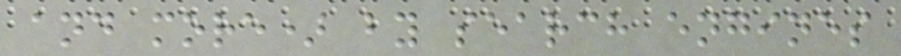and more) by search engines
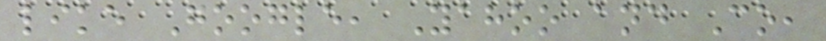like Google, Yahoo and Co,
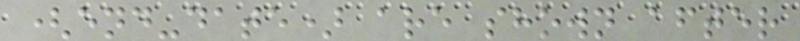(end-date) are shown after
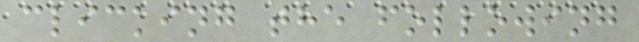clicking the following
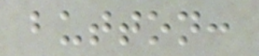button:
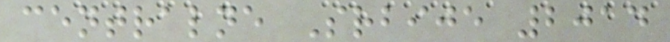centralne Srbije 2014
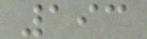193
